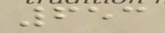653
